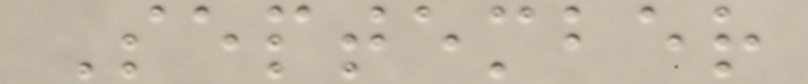September
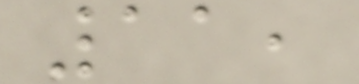11,
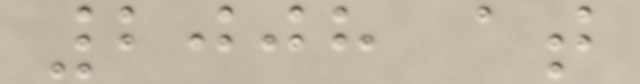2008 at
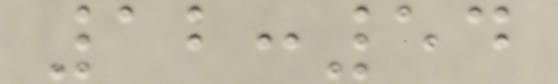12:54
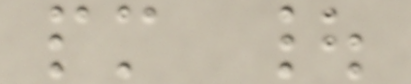pm |
